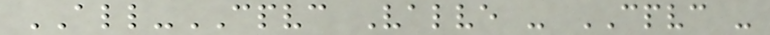ALL-CPVC Valve - CPVC -
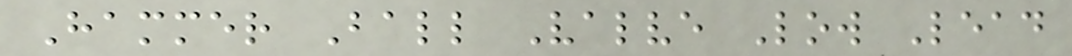Hammer Ball Valve Low Lead
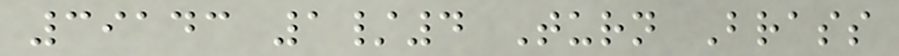39143 1/4 Turn Brass
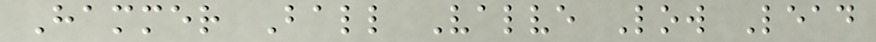Hammer Ball Valve Low Lead
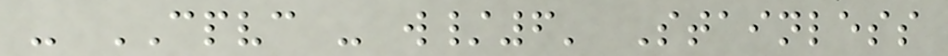- CPVC - w/6' Stainless
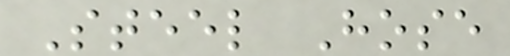Steel Hose
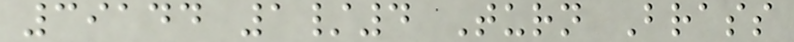39144 1/4 Turn Brass
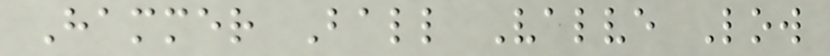Hammer Ball Valve Low
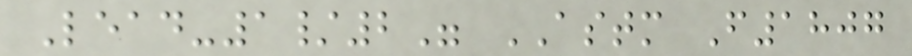Lead-1/2" ASTM F1807
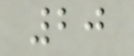20
